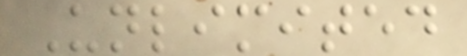Unlimited
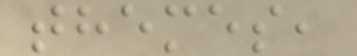themes,
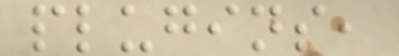plugins,
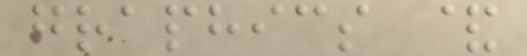graphics &
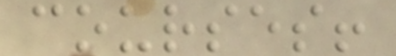courses!
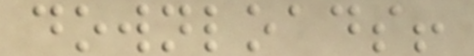downloads!
